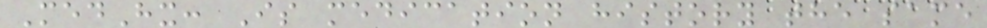MedHx: Is medication history the same
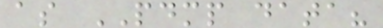as PDMP data?
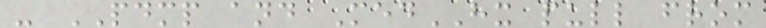- PDMP and MedHX pull from
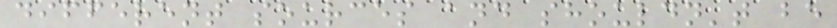different sources and shouldn't be
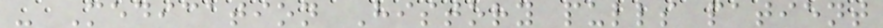- Medication History pulls patient
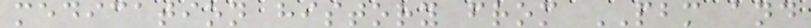medication history from PBM and
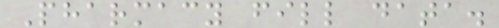Pharmacy fill data.
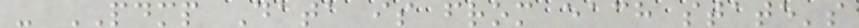- PDMP Data is from each state's
